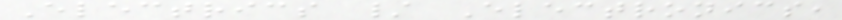Electrics / Electronics,
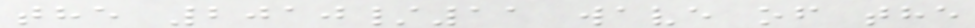the 2010/11 wave of the
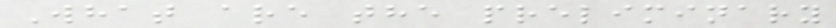What are the preliminary
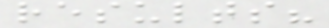results?
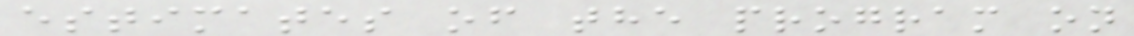estimates of the program on
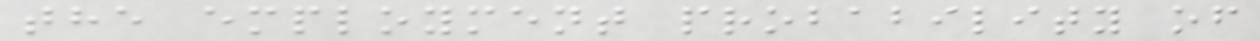the employment probability of
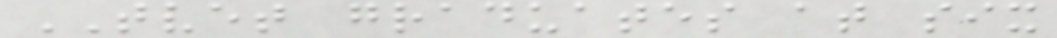TVET graduates at six
